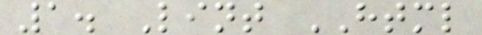1. Lint HTML
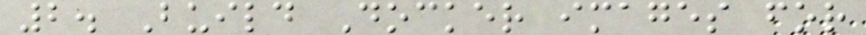2. Build Docker images for
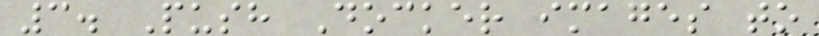3. Push Docker images to
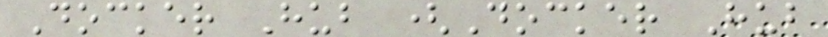Docker Hub (Docker Hub
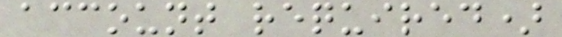account required)
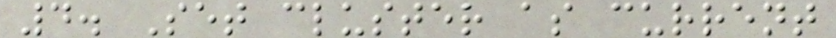4. Set cluster as current
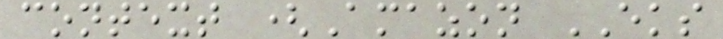context (Amazon EKS
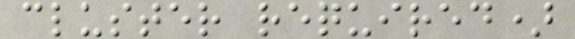cluster required)
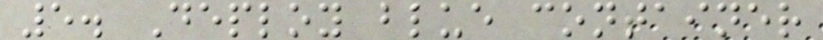5. Deploy blue container
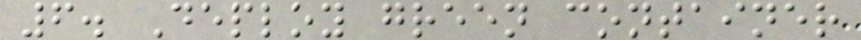6. Deploy green container
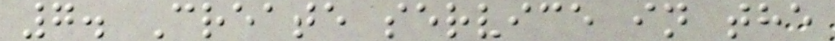7. Create service in the
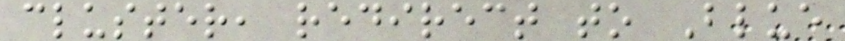cluster, redirect to Blue
